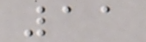11
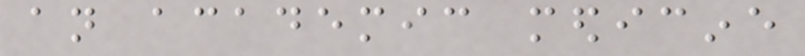an academic medicine
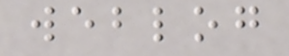weblog
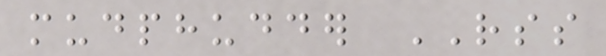mudphudder RSS
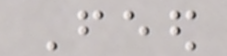Feed
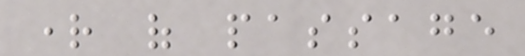right of passage
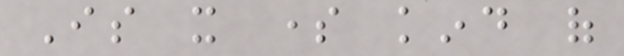Is it some kind of
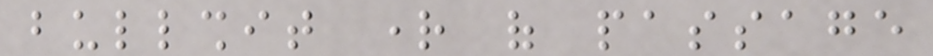bullshit right of passage
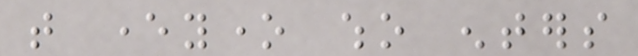that everyone who enters
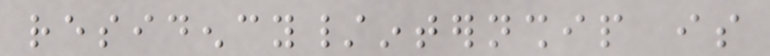residency/internship is
